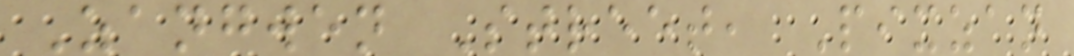Zangwen Street, Pixzan
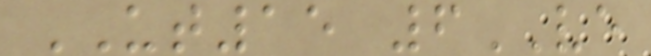UT15 6VE
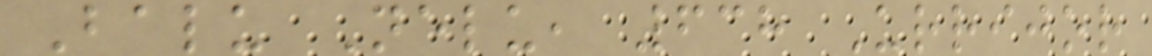Balu Nelu, 638 Urrijor
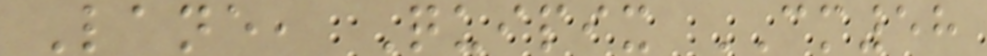Lane, Quipix CM58
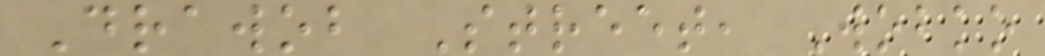Drawob Street, Wobko
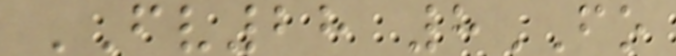FV28 8FO
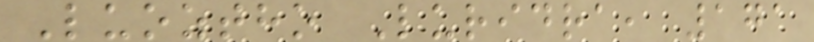Luoztho Luridra, 171
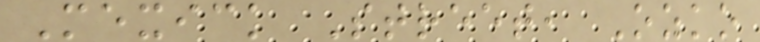Mexick Street, Ozko
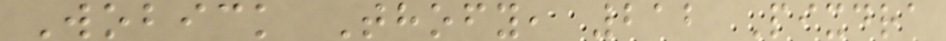Wobick Thofy, 212 Pixdra
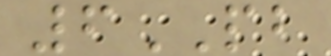6PB
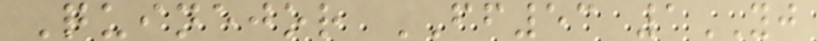Quinejor FF53 1YJ
